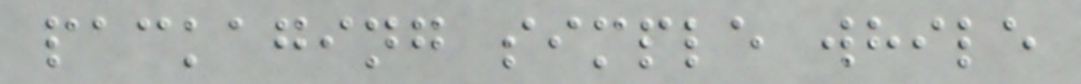packaging simple while
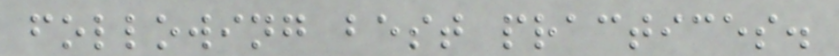following best practices.
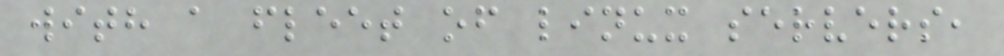with a fleet of linux servers,
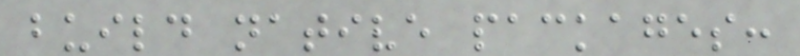build native packages:
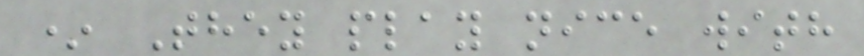* They play nice with
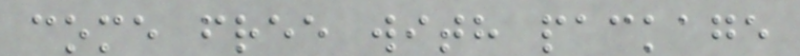come free with package
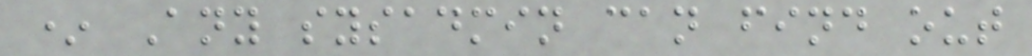* Any sysadmin can find out
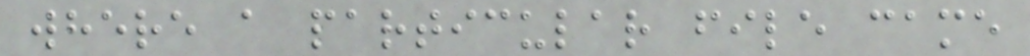where a particular file came
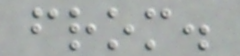from.
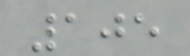105
